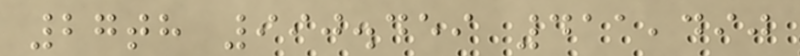27th 990.459 411,490
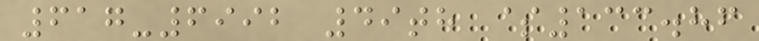617-6992 49th $133.86
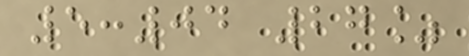5:04 27%
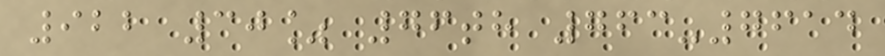922 30% 76th 763-7614
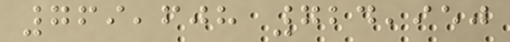769,608 724,950
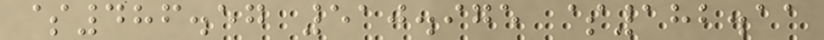$486.57 510.975 $182.11
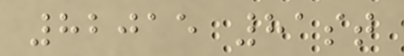82015 81st
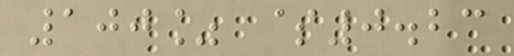100% $0.23
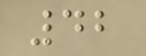42
